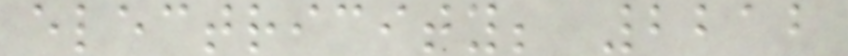electricity; 2212
